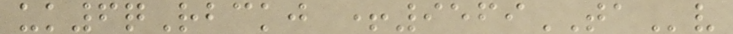uk6qRbckj +9569TAv
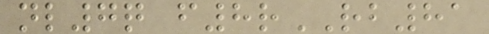nl7q f8rRB81
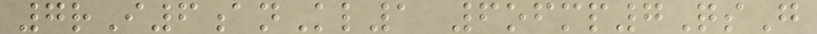7rI6anKl1 6ofmp7QsG
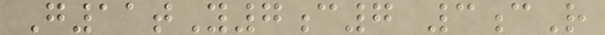G11tY7c7 3cR
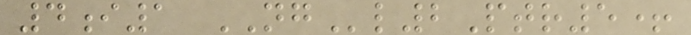4i1 NGl2Ptr5+
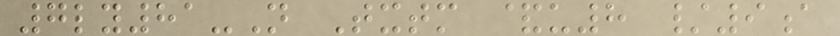7ly81-N Txtm &u8 /9a
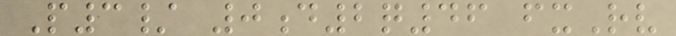P3/ 0d2q46 fxRv
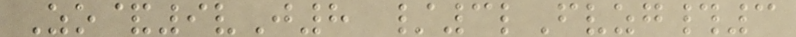Zo&9vJ8 /3lFvzg#3
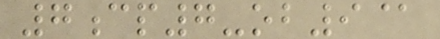7cp7-ob9@
